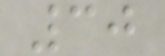30
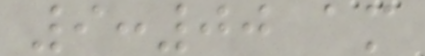9:00 am
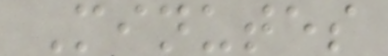Minutes
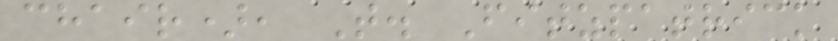chair), T. Fitzpatrick
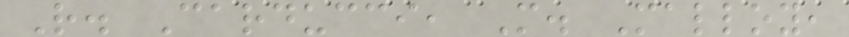R. Carducci, M. Malloy,
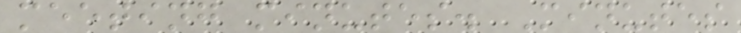meeting minutes. Minutes
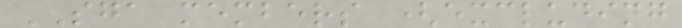SGA members (excluding
